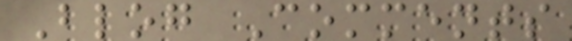Blog Comments
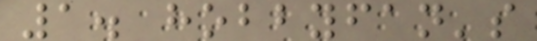1. hobbyfan's
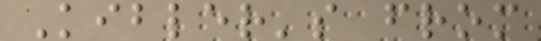Kibler's from
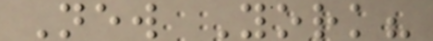New York?
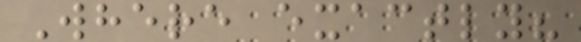Where exactly?
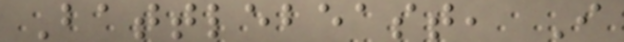Battlebeast, I
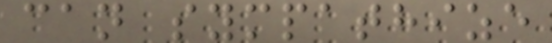can sympathize
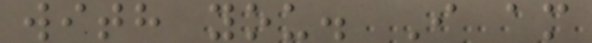with you. I am
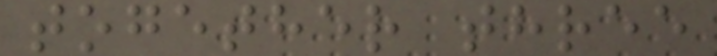together three
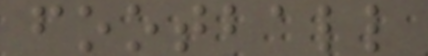football
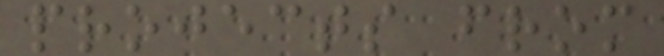projects from
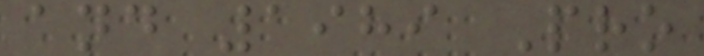and 1989 Pro
